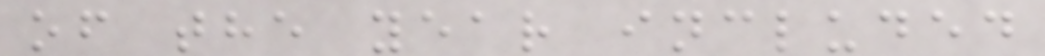of the year included
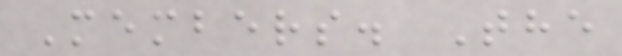Members. The
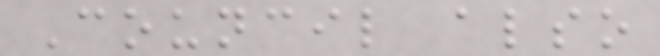Council also
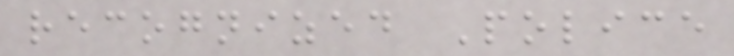recognized Police
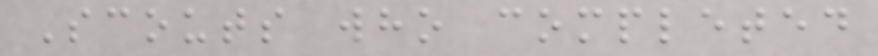Scouts who completed
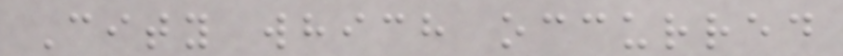City which occurred
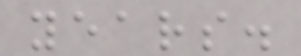years.
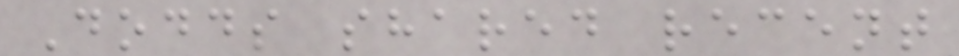Dodds shared recent
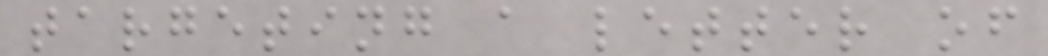targeting a letter of
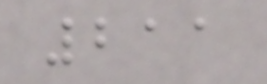211
